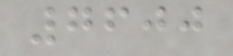7600
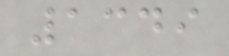1349
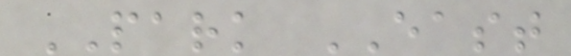PARK EAST
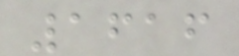1616
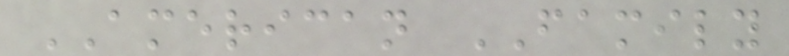AMERICAN FAMILY
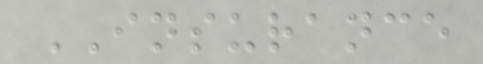INSURANCE
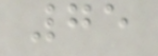75
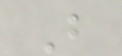B
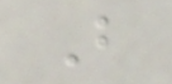B
